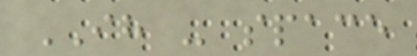IH - space
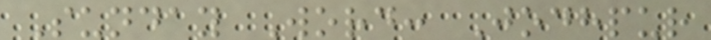Sunday Word: Jodhpur
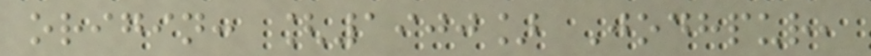origin: [1900] Jodhpur,
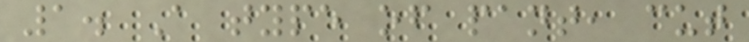1. A type of pant, cut
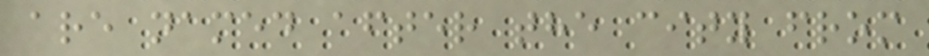are named after the city from
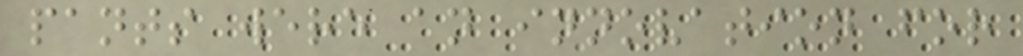pants were an innovation for
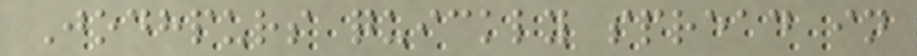Jodhpurs quickly spread in
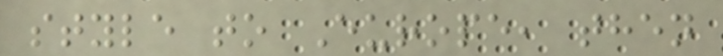style to Europe, then
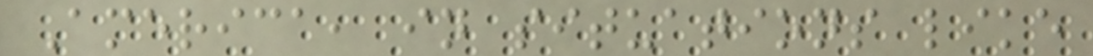America, in situations like
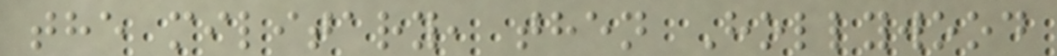the military, then Hollywood
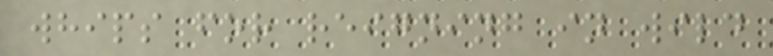whips for reigning in wild
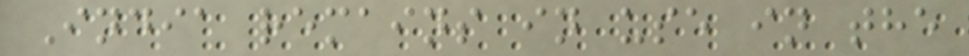India remains in use in the
